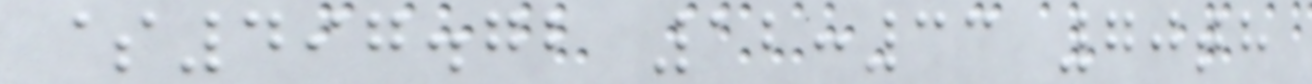$497.72 12:33 70th
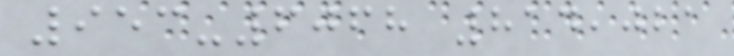953-6068 814,021
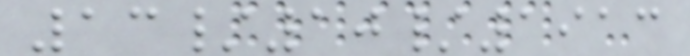13/10/1913
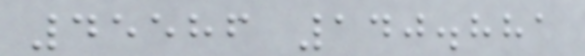45586 140.881
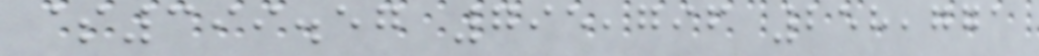$399.57 795,796 258,771
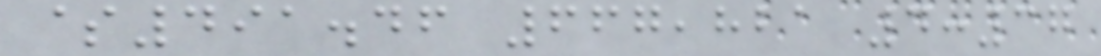$491.46 667,821 4:37
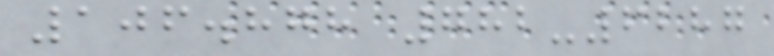106.878 782-6287
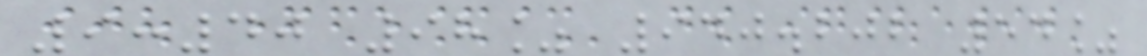9:40 98% 940.202 54%
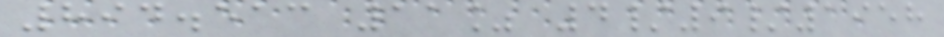894.513 11% 4/9/1958
